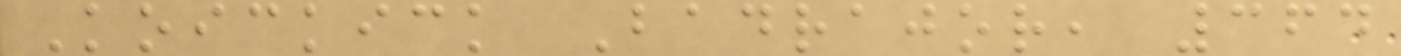Koickick Badrajor, 364
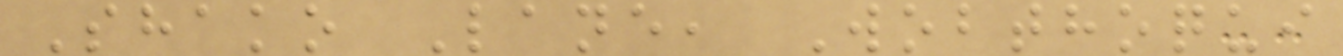Shako Lane, Wobthoqui
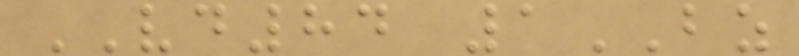VD84 1BZ
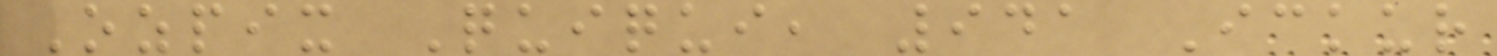Ozpix Quiqui, 941 Ickur
